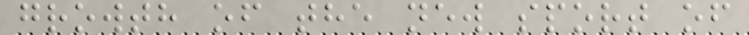growth of the new sport of
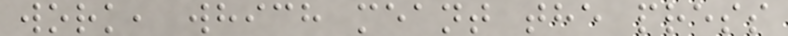work, which meant the press
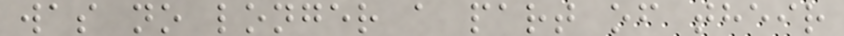was no longer a part of their
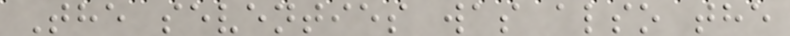The seventies was also the
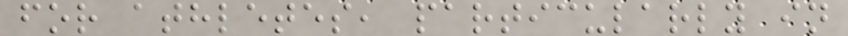for athletes, particularly in
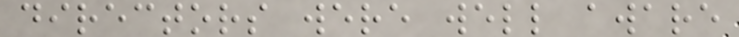directors were well aware
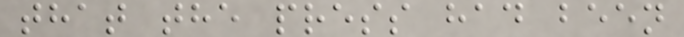that the press had been
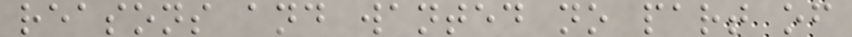reasons and wanted no part of
